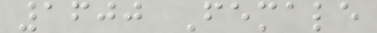1600 Female
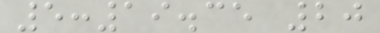5:19.35 20
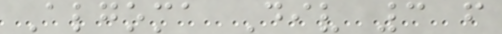Algoma Div 3 f
